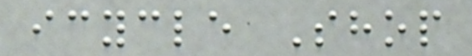icycle Shop
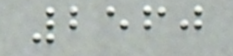2560
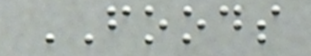FOODS
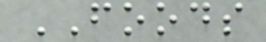FOODS
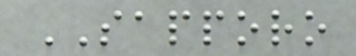SAPPORO
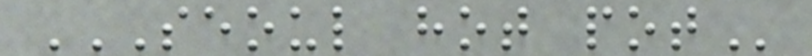SEOUL HOT POT
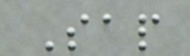Sap
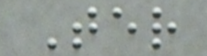Ter
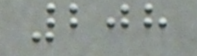208
